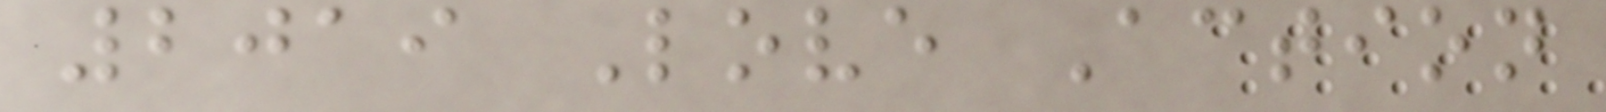2019 Love Action
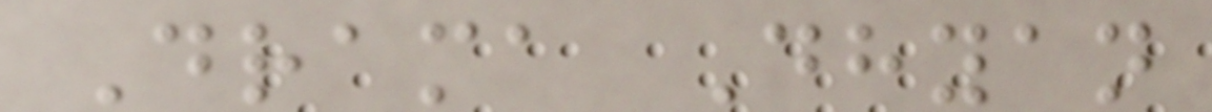Drama Dhyan
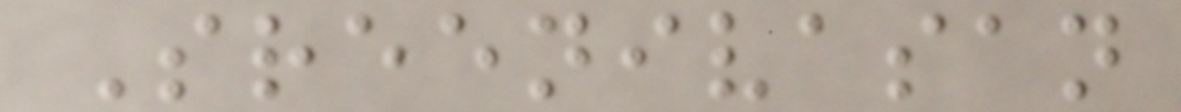Sreenivasan
